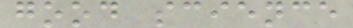good science
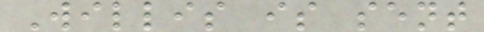Willis is sent
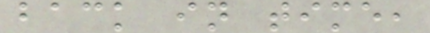back in time,
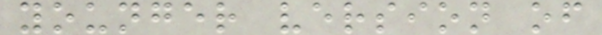younger version of
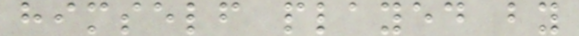himself played by
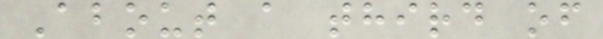About a third of
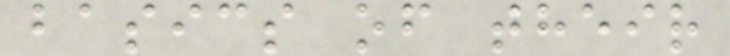basics of their
